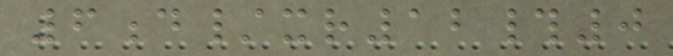6d/xr12#0
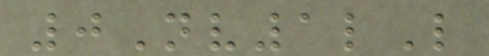0Nv1lL
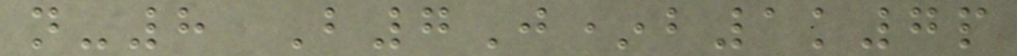n-8 B7J*b1k7p
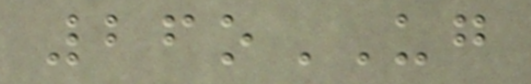26oUG
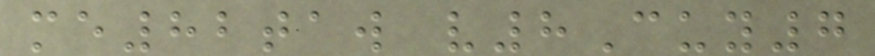me82taw v8Cuy7
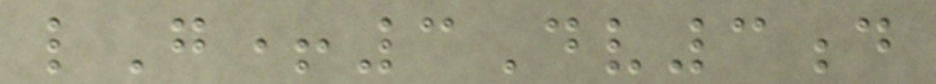lG+3Dv3d
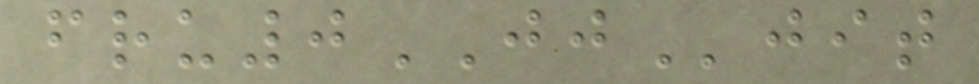fru0JJjit
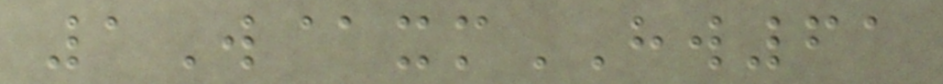1W@xmHW61
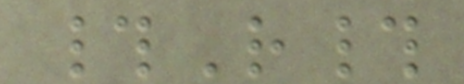#R#
